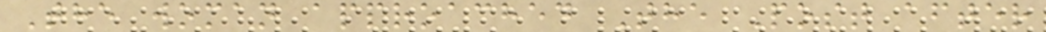The woman approached The Post after
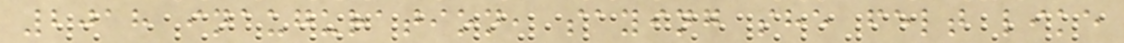2018 inauguration, saying she felt like
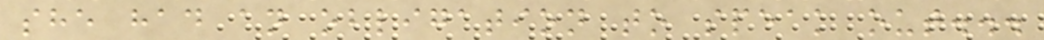she had an obligation to speak out...
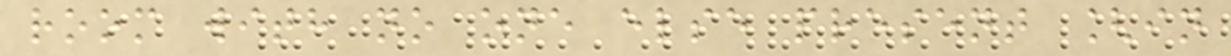room with no one else present [in
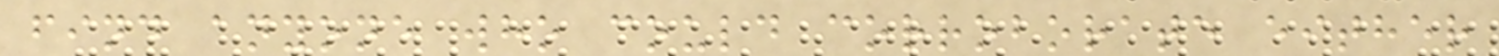find anyone who could corroborate either
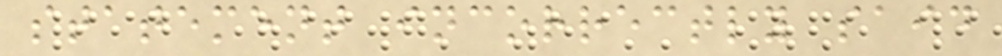statement incorrectly said
